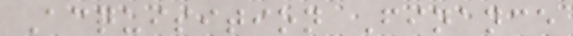Acquisition Finance
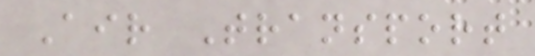Air Transport
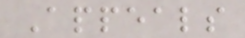Appeals
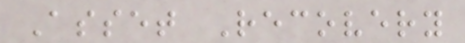Asset Recovery
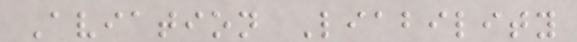Aviation Liability
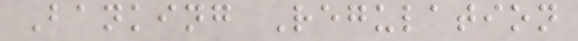Banking Regulation
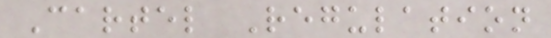Cartel Regulation
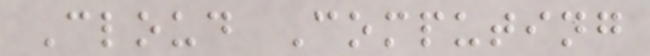Cloud Computing
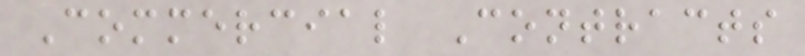Commercial Contracts
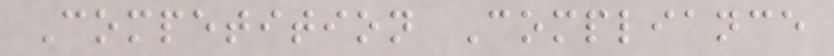Competition Compliance
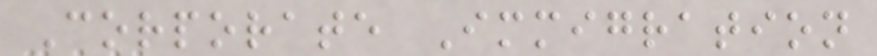Corporate Immigration
